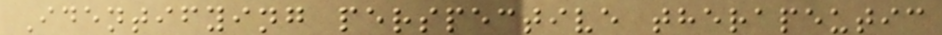Identifying perspective therapeutic
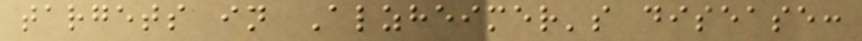targets in Alzheimer's disease:
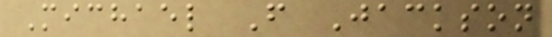Michael F Jackson
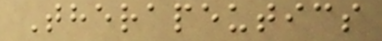Therapeutics
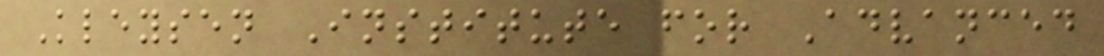Kleysen Institute for Advanced
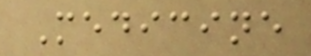Medicine
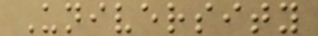University
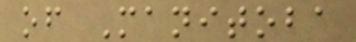of Manitoba
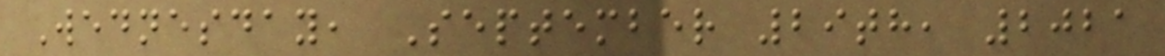Wednesday, September 29th, 2021
